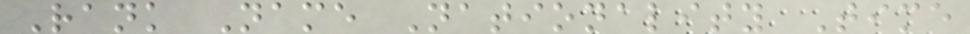Rank Name Nationality Time
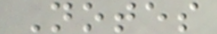Notes
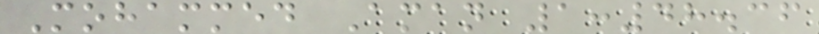Mohammed Aman 1:48.36
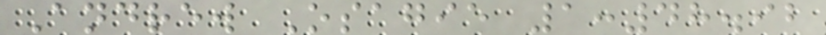Andrew Osagie 1:48.92
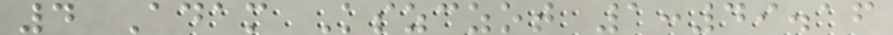4 Adam Kszczot 1:49.16
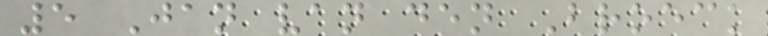5 Jan van den Broeck
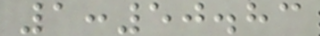1:50.83
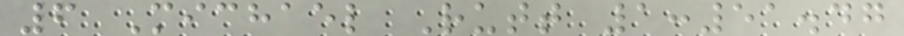6 Michael Rutt 1:51.47
